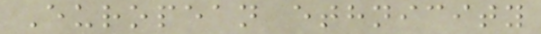European ethnicity
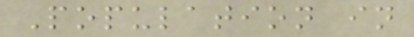Population in
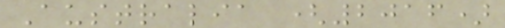Australia (2016)
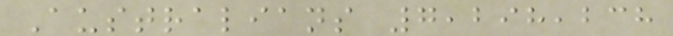Australians 7,298,238
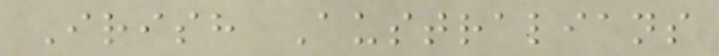Irish Australians
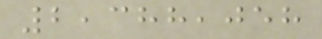2,388,058
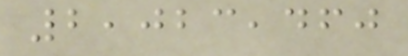2,023,460
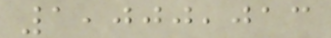1,000,013
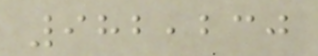982,230
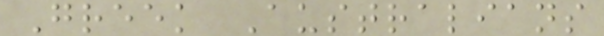Greek Australians
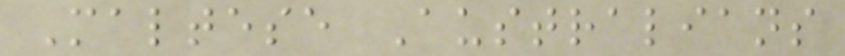Maltese Australians
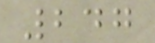247
